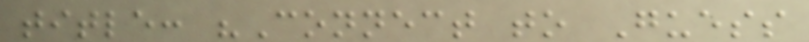title: "Connect to Guess
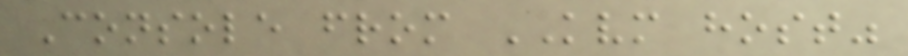Console from KVM host"
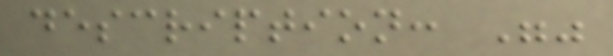description: ""
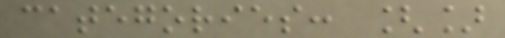categories: []
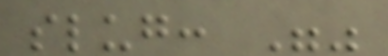slug: ""
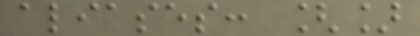aliases: []
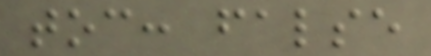toc: false
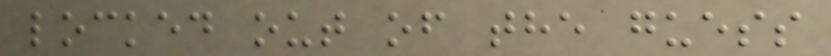locked out of the guess
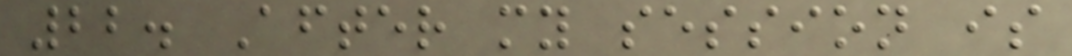22. After my session is
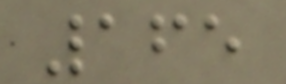165
